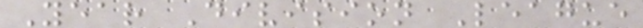Year Division League
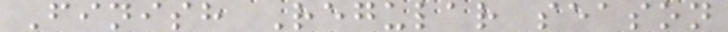Finish Regular season
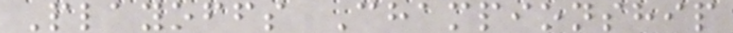Playoffs Championship
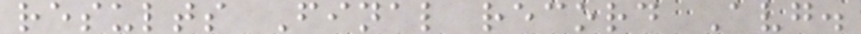results Final record Avg.
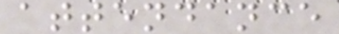attendance
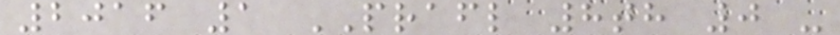2016 1 PRAFL 8th 0 -
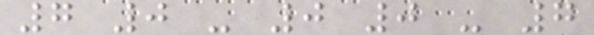7 0 - 0 0 - 7
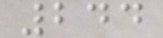244
